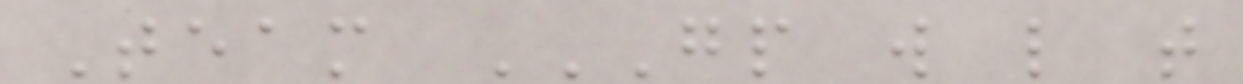Team GP W L T
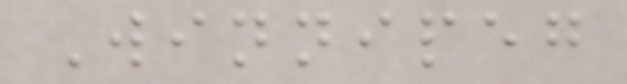Winnipeg
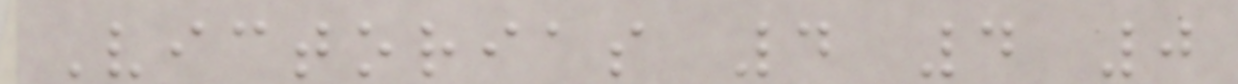Victorias 4 4 0
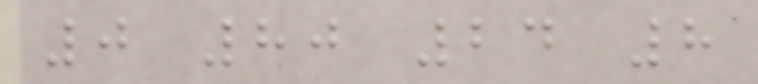0 80 24 8
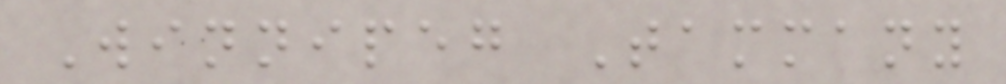Winnipeg Tammany
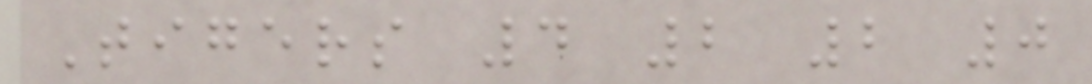Tigers 4 2 2 0
